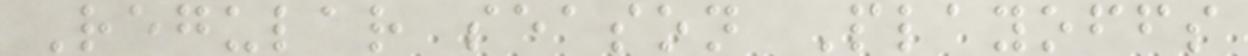Regular season Playoffs
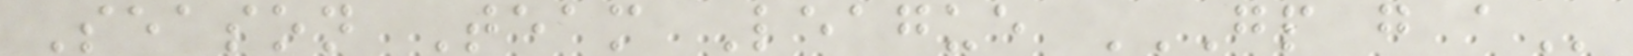Season Team League GP G A
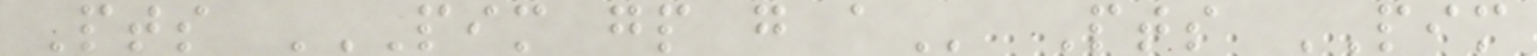Pts PIM GP G A Pts PIM
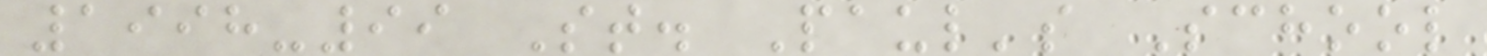1998-99 St. Paul's School
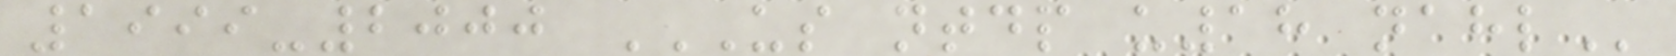1999-2000 US NTDP U18 NAHL
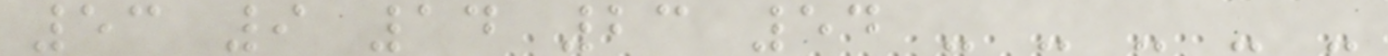53 9 14 23 54 - - - - -
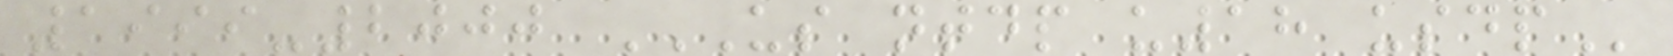1999-2000 US NTDP U18 USDP
